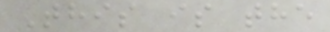This is the
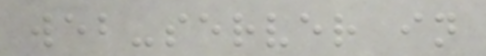web-server in
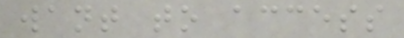want to access
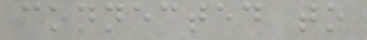connected to
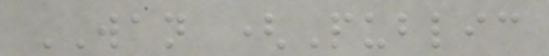WAN (Public
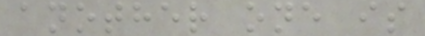another one is
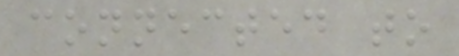connected to
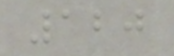120
